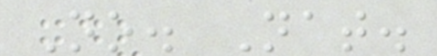No. Nat.
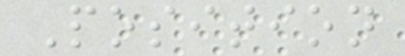Position
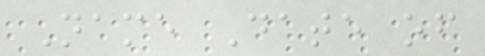Name Date of
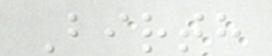Birth
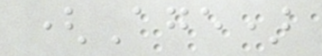(Age)
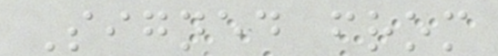Signed from
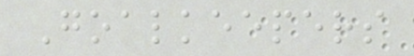Goalkeepers
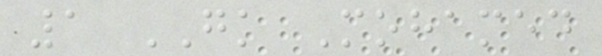1 GK Mohamed
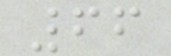66
